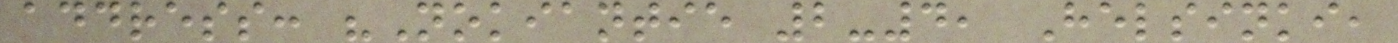address: "Nokiantie 2-4, Helsinki,
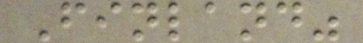Finland"
